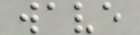wave
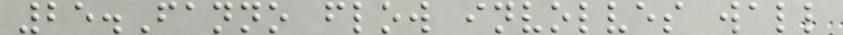25.Fanno flow involves wall
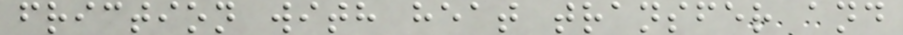friction with heat transfer and
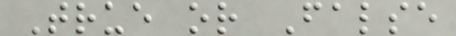True or False
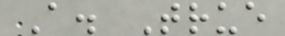A. True
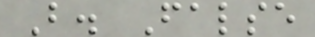B. False
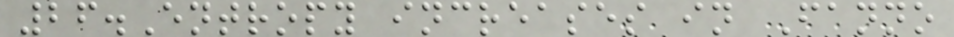26.Entropy increases in Fanno
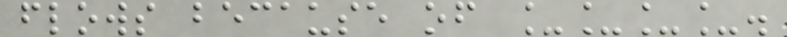flows because of ____.
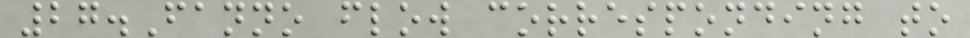27.Fanno flow corresponding to
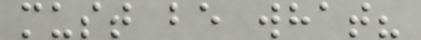must be what?
